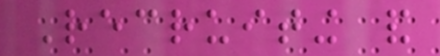Recruiting and
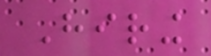Hiring
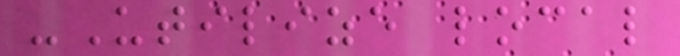-Utilize local
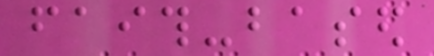faith-based
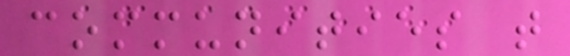communities that
